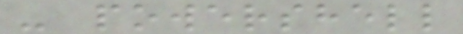- powershell
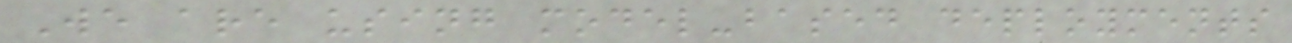We are using model-based deployments
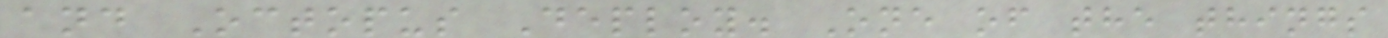and Octopus Deploy. One of the things
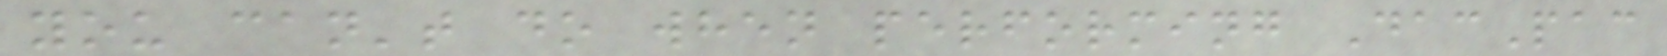you can't do when performing DacPac
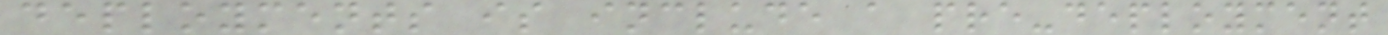deployments is include a pre-deployment
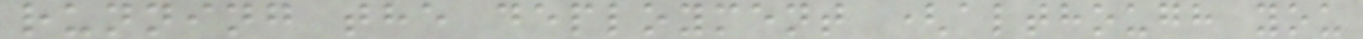running the deployment (although you
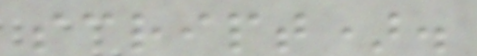script).
